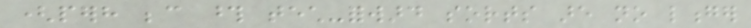(perhaps because those tech-forward sorts are no longer
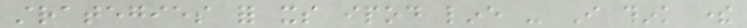strategies for its ipod line - I think there
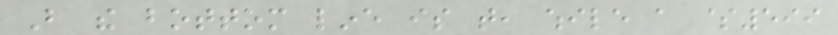But the bottom line is that, while a $599
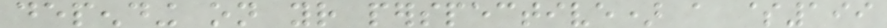depending on your perspective) a $199
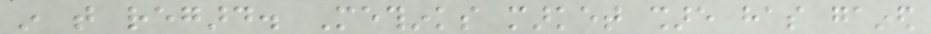in that regard. Methinks market share has gained
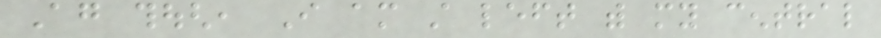Again though, I am still left with my central
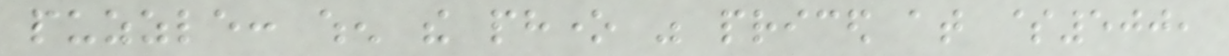puzzle: when the phone was priced at $500,
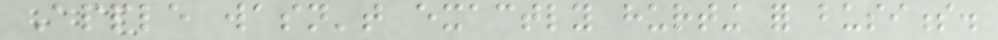Apple wasn't exactly hurting for business.
